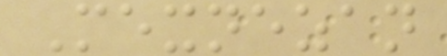Mexnezan
